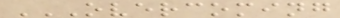OVERCOMING
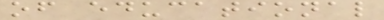of educational
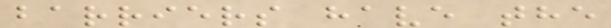barriers have the
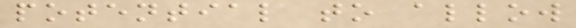potential to allow
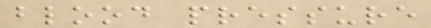blood pressure
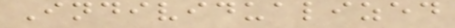Individualized
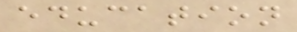education
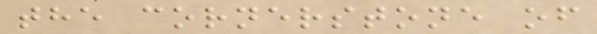the cornerstone of
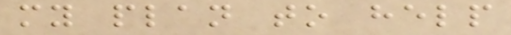my plan to help
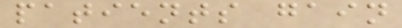patients gain
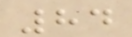84
